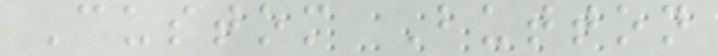Custom Button
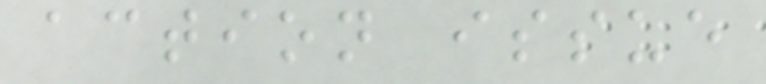action issue
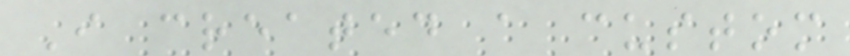I created a custom
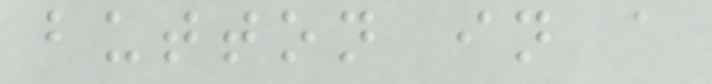button in a
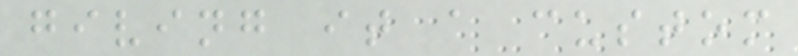giving it a custom
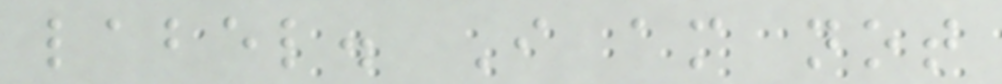label. I am not
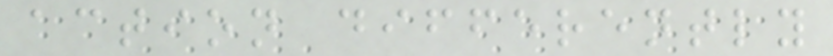action differently
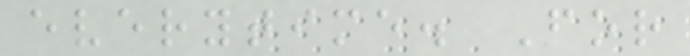everytime. For
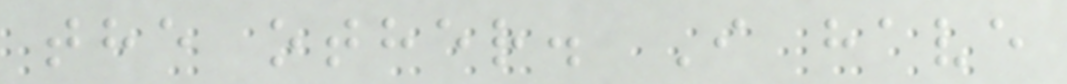the other. I have
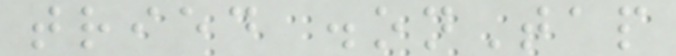tried .onTap
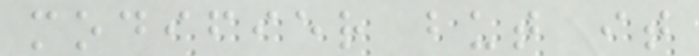modifier but it
